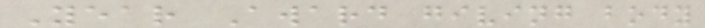Year Award giving body
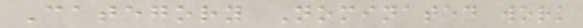Category Nominated work
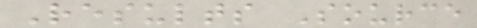Results Source
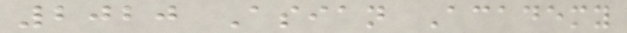2020 Asian Academy
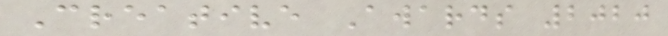Creative Awards 2020
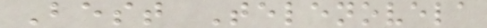Best Telenovela
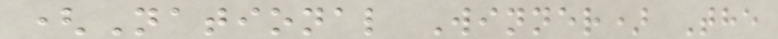(National Winner) The
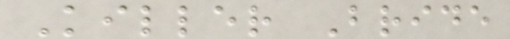Killer Bride
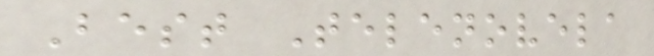Best Telenovela
